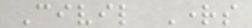Civil Rights
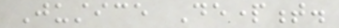Justice Department.
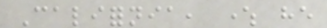California, where he
